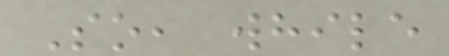So, while
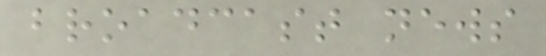broadcast news
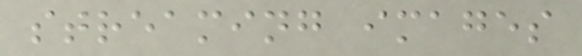streaming images
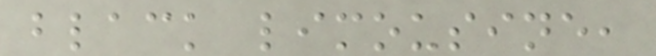black limousine,
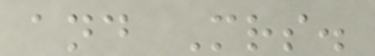and Mrs.
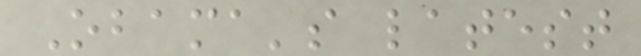Obama's latest
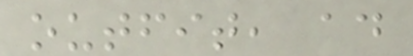outfit, ad
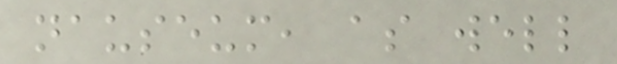nauseum, as well
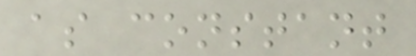as constant
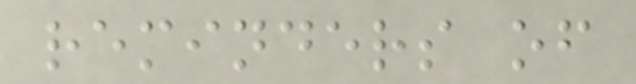reminders of
